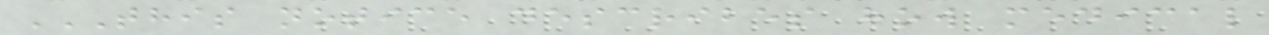THIS NOTICE DESCRIBES HOW MEDICAL
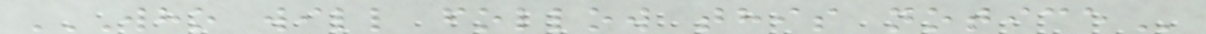WHO WILL FOLLOW THIS NOTICE
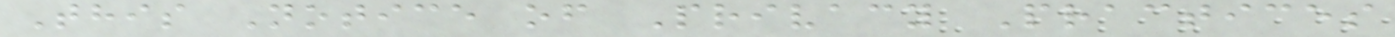This Notice of Privacy Practices
